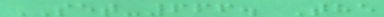SET-666. The
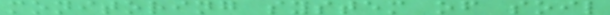monitoring system of soil
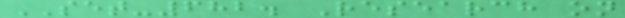SET-682. Research on
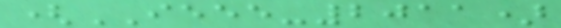(IEEE-2011)
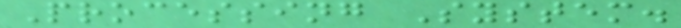Processing System.
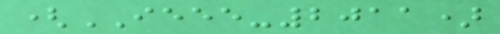(IEEE-2011)
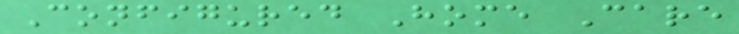Configured Home Care
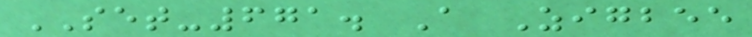SET-671. A Zigbee
